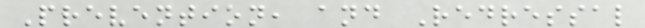Prevention, and Redressal
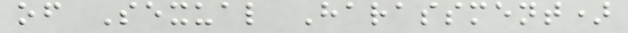of Sexual Harassment)
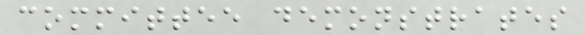committee demonstrates
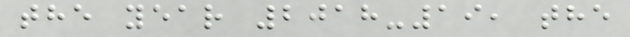the year 2018-19, the
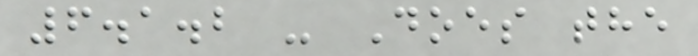6.1.2 - Does the
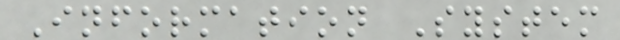Information System
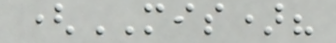(MIS)?
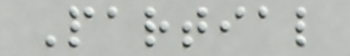Partial
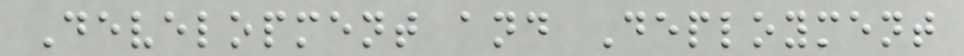Development and Deployment
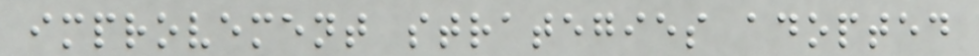improvement strategies adopted
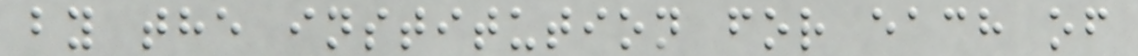by the institution for each of
